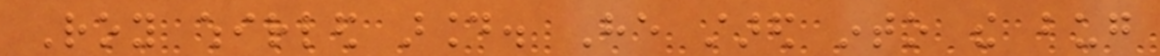Roy whirled around. He stared into the bug
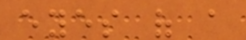eyes of a
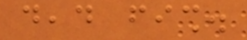dead fish.
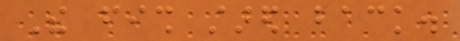The fish stared back.
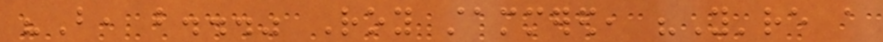"But, but..." Roy stammered, "You're a
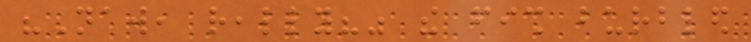"Naw, really?" the fish burbled
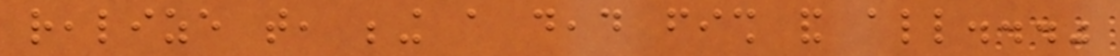realize that, being a dead fish and all..."
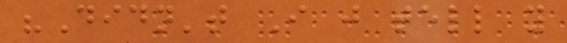"Didn't I just tell you
